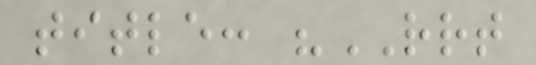title: "RRT
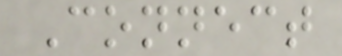Connect
